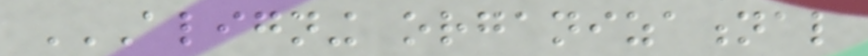ALIGNING ORGANIZATIONAL
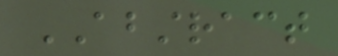ABSTRACT
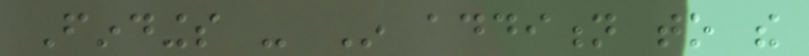Findings - In addition to the
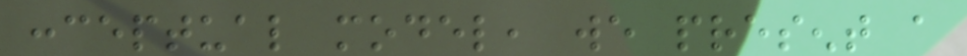conceptual model, we present a
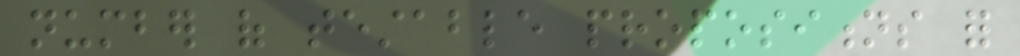number of testable propositions for
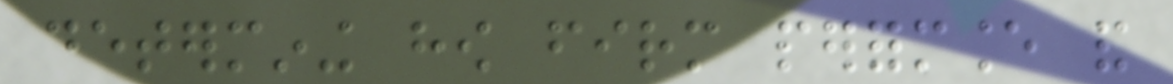determining how firm performance and
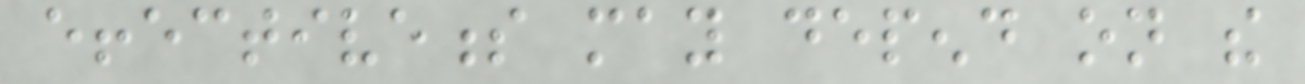effectiveness may depend on the
